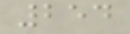254
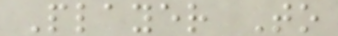Player To
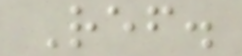Ref.
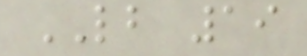LB 19
